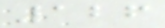126
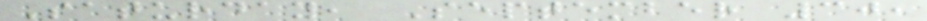Saturday, September 30,
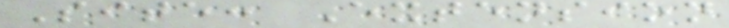Site: Extension
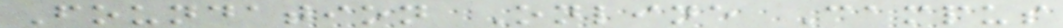Foundation Online Campus
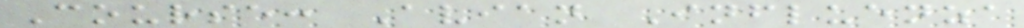Course: Avian Influenza
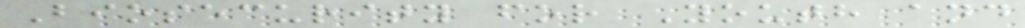Biosecurity for Youth and
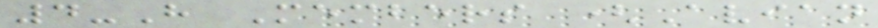4-H Members (Avian
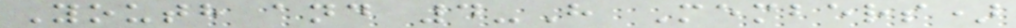Youth and 4-H Members)
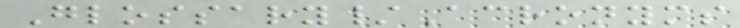Glossary/Acronyms
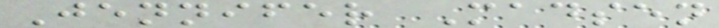Jennifer Madsen
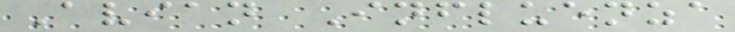Avian Influenza
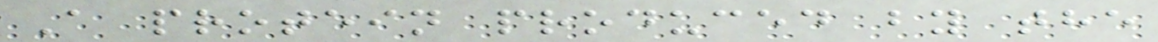A protein produced by the
